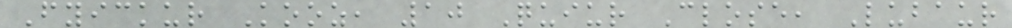Fyickur Kooz, 10 Quiur Close, Lubaur
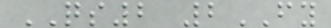QS2 2FY
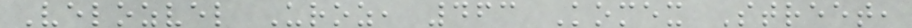Velozvel Uroz, 463 Komex Street,
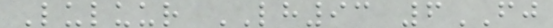Luluur LH93 6FJ
